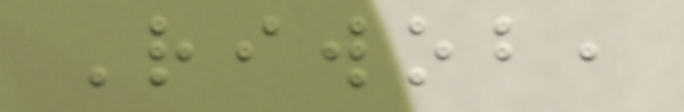Riwob,
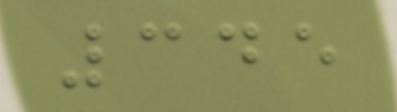345
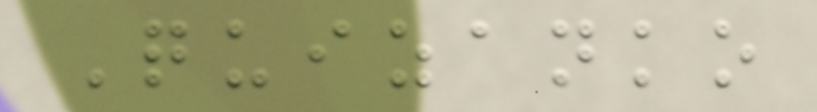Quizanko
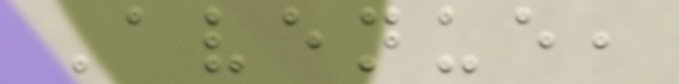Avenue,
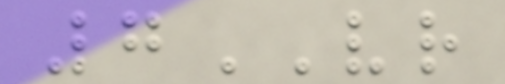7VR
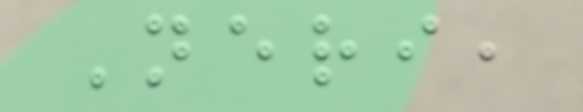Neri,
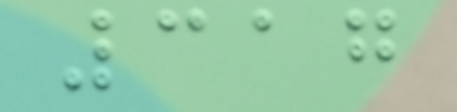317
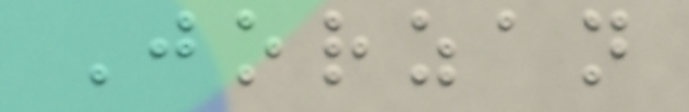Jorzan
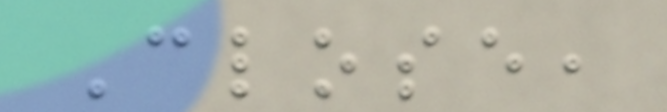Close,
